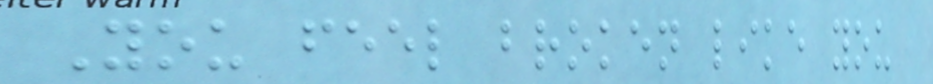You feel broken like you
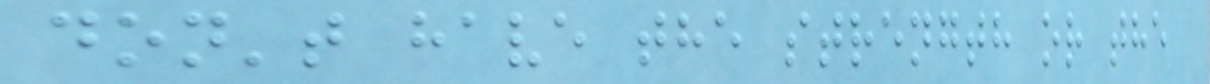don't have the strength or the
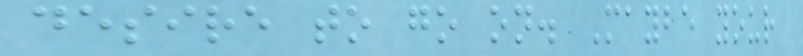desire to go on. Maybe your
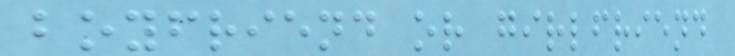boyfriend or girlfriend
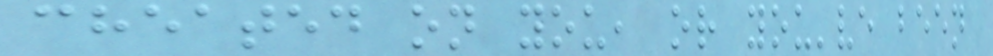cheated on you, or you've been
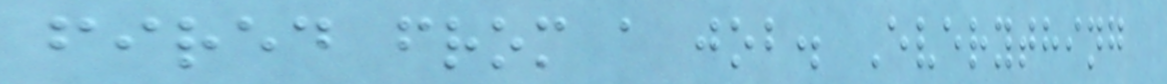fired from a job. Everything
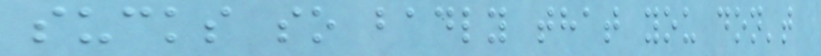sucks so badly that you don't
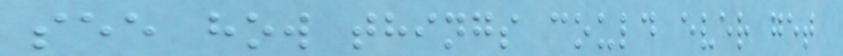see how things could ever get
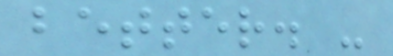better. -
